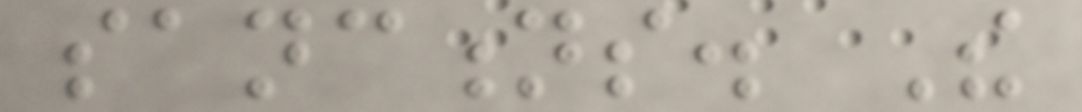sanctions. The
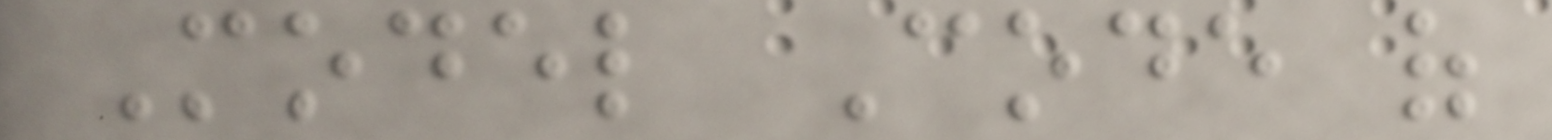Model Code of
